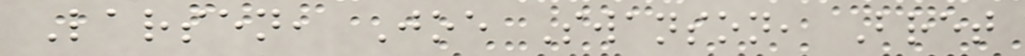Larsen, Joe Swanson, Bret
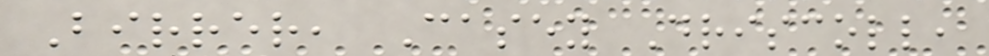Birrer, Casey Driscoll,
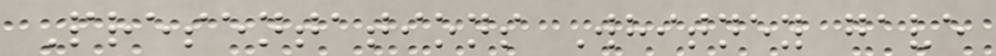Presentations Whitney gave
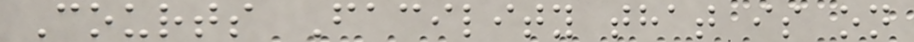Courts Facility that is on
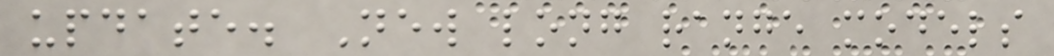update. New long range models
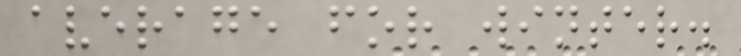average for winter.
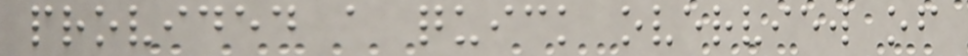provided a quick overview of
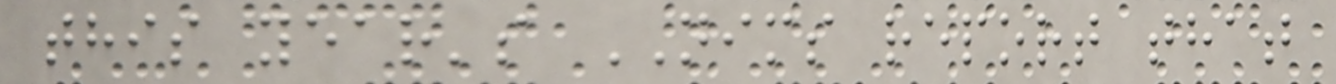this year's NIMS report that
